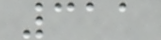311
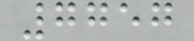7757
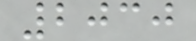2030
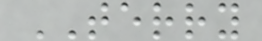TERRY
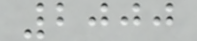2000
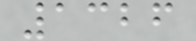1326
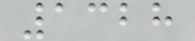1328
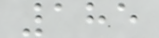185
